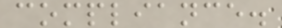compliance.
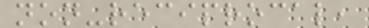non-reciprocal,
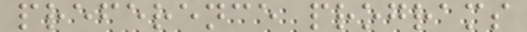preference programs
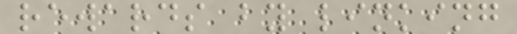rewards by linking
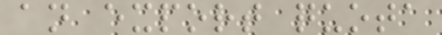an export quota
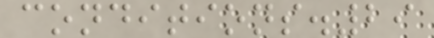conditions.29
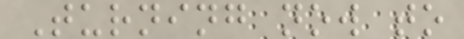Turning now to
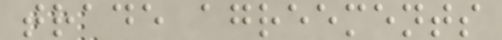trade agreements
